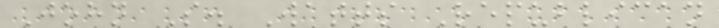John S. Watts Republican
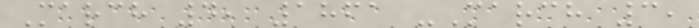March 4, 1861 -March 3,
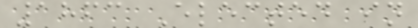1863 Elected in
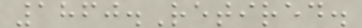1860.Retired.
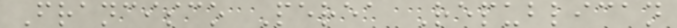Francisco Perea Republican
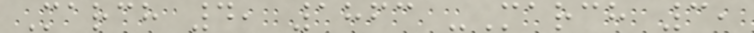March 4, 1863 -March 3,
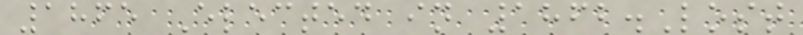1865 Elected in 1862.Lost
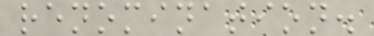renomination.
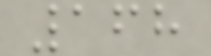168
